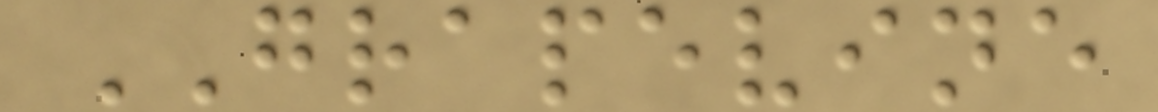GRAPEVINE
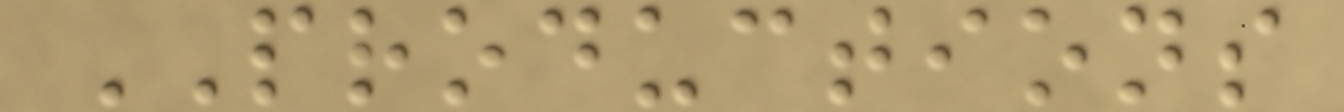PRODUCTIONS
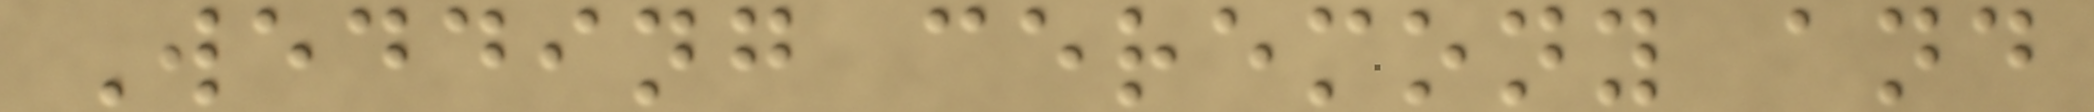Wedding ceremony and
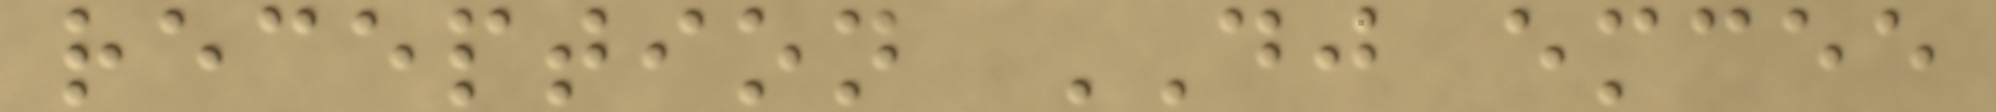reception DJ emcee
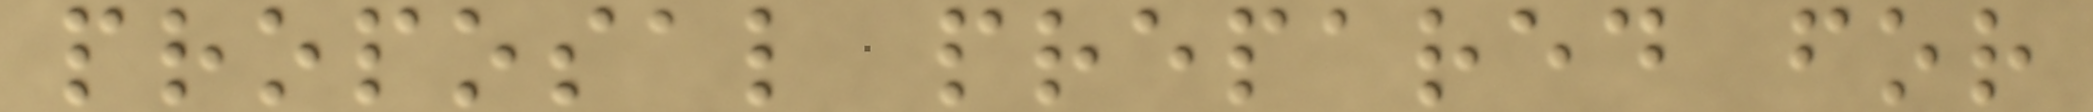proposal prepared for
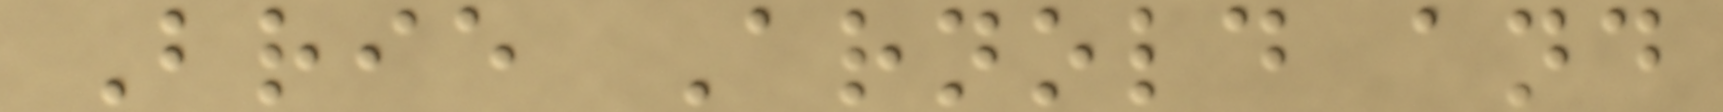Brie Arnold and
